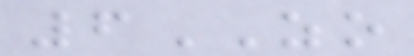6ZO
